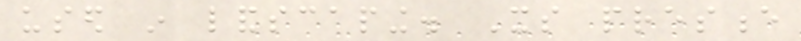used in landscaping. Its presence
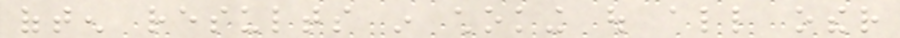often results in choking out all other
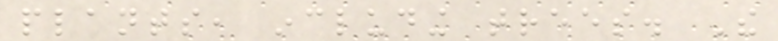plants, including trees. The
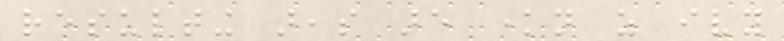resulting areas are known as ivy
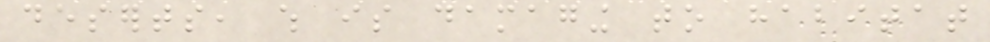deserts, which is damaging to habitat
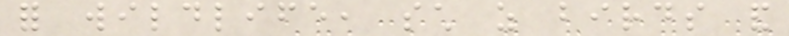for wildlife, such as birds and
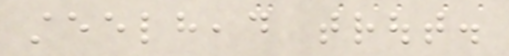steelhead trout.
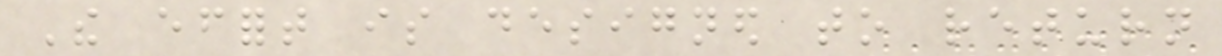The effort is designed to return
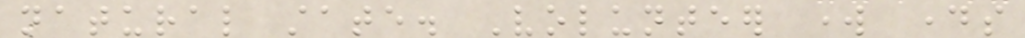natural state. Volunteer work days
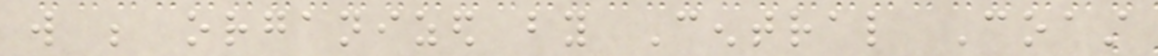will be organized by Central Coast
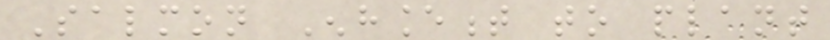Salmon Enhancement to plant
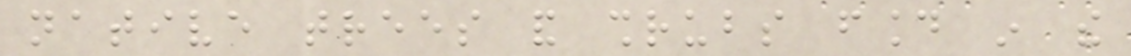native trees and shrubs found in the
